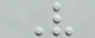V
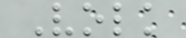Volk
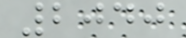2040
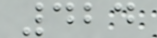424
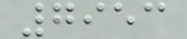7953
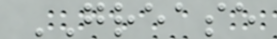GREASE
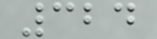324
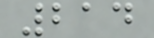214
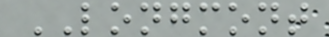LONGMONT
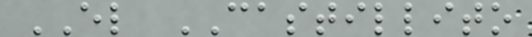EL CASTILLITO
